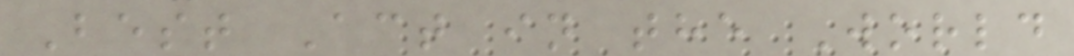Best Act in the World
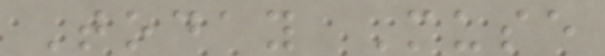Today Muse
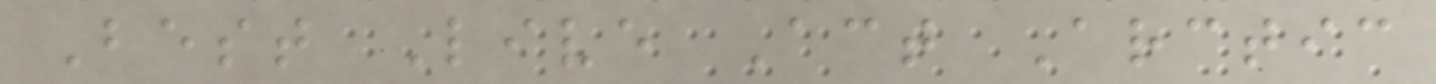Best Live Act Arctic
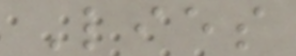Lies
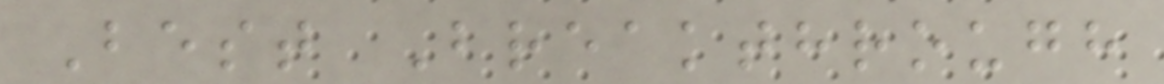Best Breakthrough
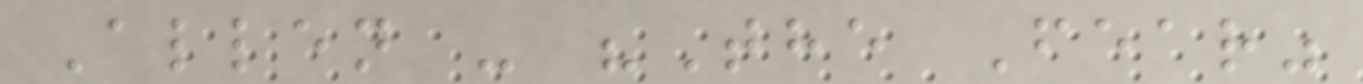Allen - "The Fear"
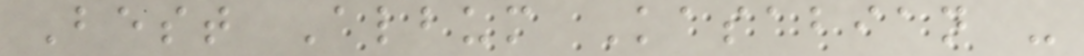Best Album Kasabian -
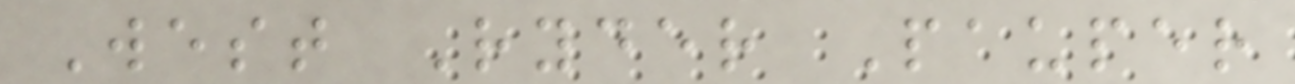West Ryder Pauper
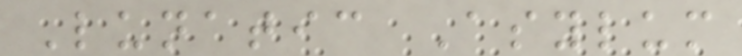Lunatic Asylum
